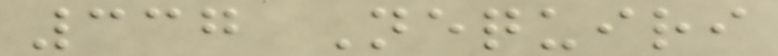337 Nequiri
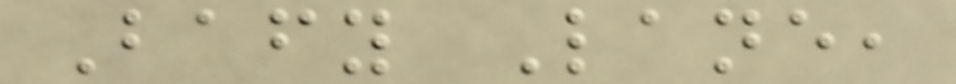Bafy Lane,
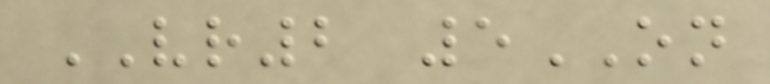VR2 5ON
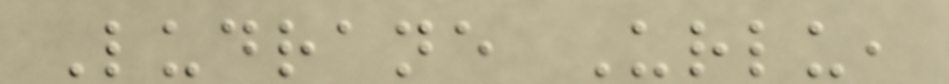Ludrane Urlu,
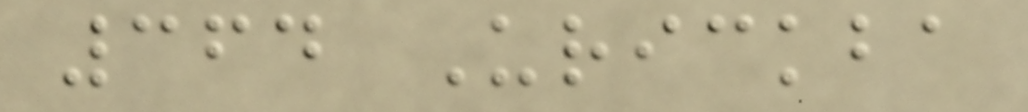364 Urickba
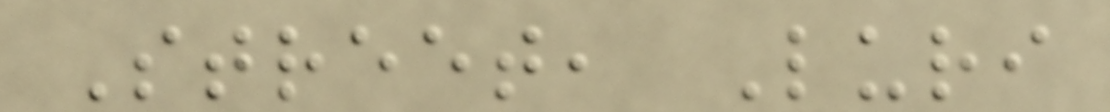Street, Luri
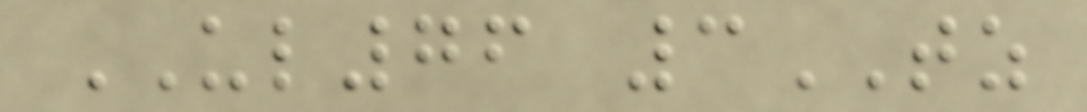UL76 3TZ
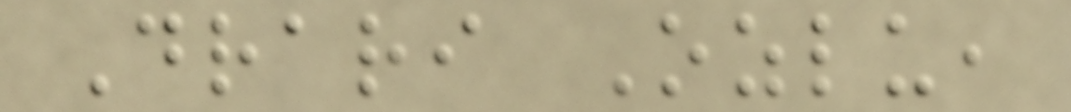Drari Ozlu,
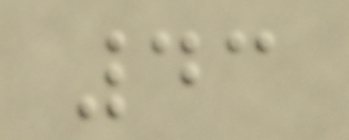43
